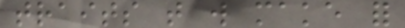traits that will make for
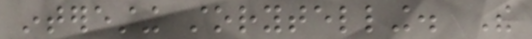interesting storytelling. The
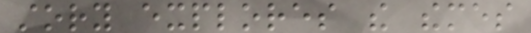story explores the themes
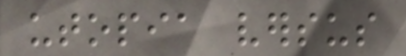utopia versus
